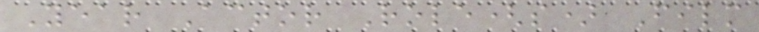Year Actor Role(s) Film
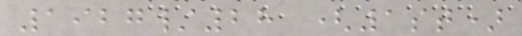1927/28 (1st)
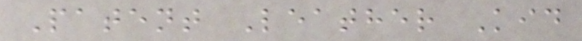Patent Leather Kid
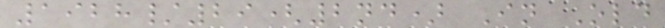1928/29(2nd) In Old
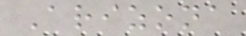Arizona
